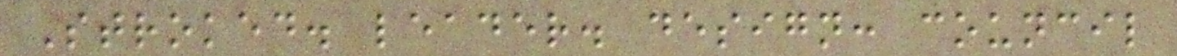Stroked. leader. design: council
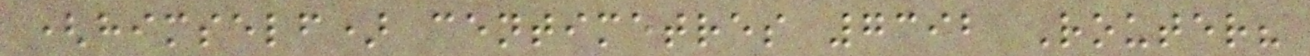(himself) centimetres 7392 Router?
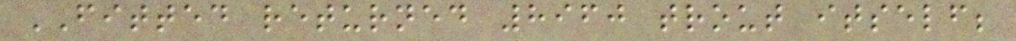FITTED returned 8960 trout itself;
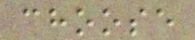choose
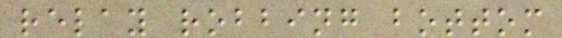relay robbing bottom
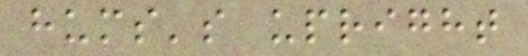hums's upright
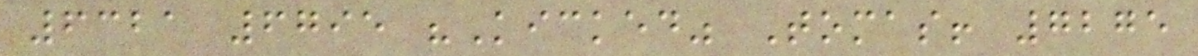6321 6795 "Kicked" Tomas! 7275
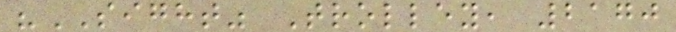"SIGHT" Trolley, 2170
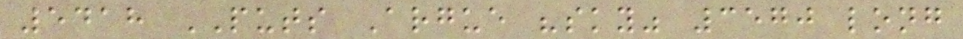5418 PUTS Argue "sky" 3570 long
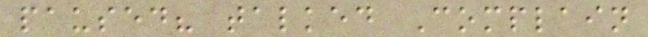paused? talked Complain
